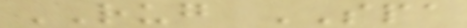RUG SPA
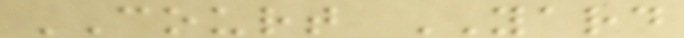COURT YARD
